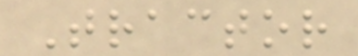Tractor
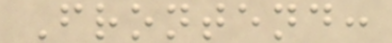Frontend:
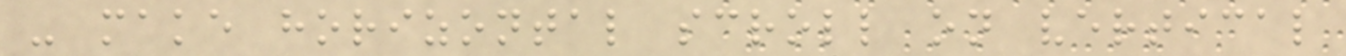- make horizontal scroll on vertical
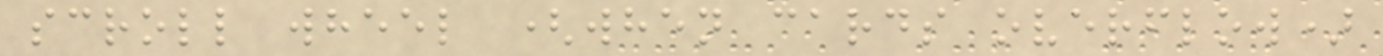scroll wheel (when cards overflow)
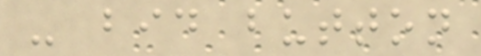- bid button
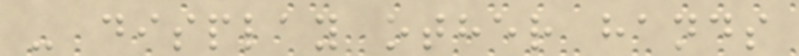- display other hands
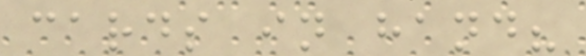cards in hand?
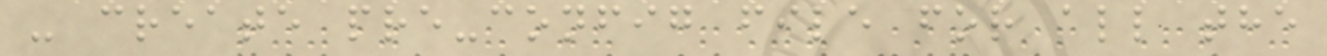- create pre-config file for all the
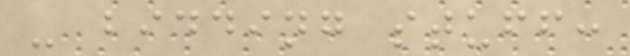- bidding stuff:
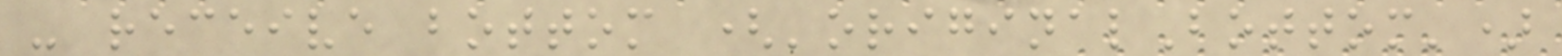- receive bottom ('originalBottom')
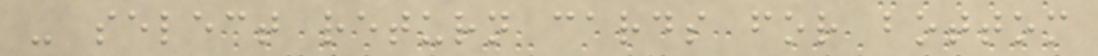- select return cards for bottom
